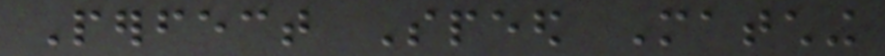Perfect Speed Matching
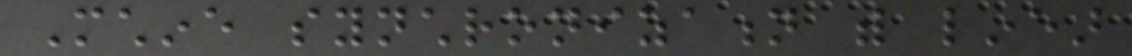Mchine synchronization with linear
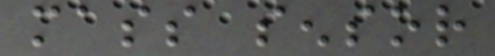mass sensor
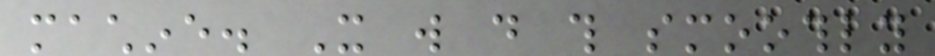machine. It will do this smoothly
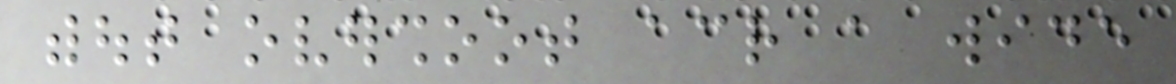without overshoot across a wide
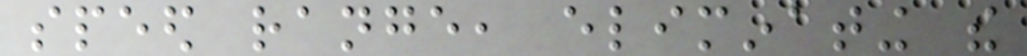speed range, eliminating the
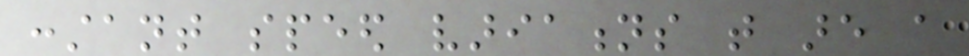constant speed variations that are a
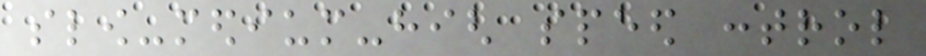slow-medium-high speed control
